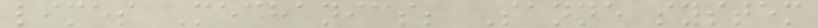limes Mechanics; Sanne system
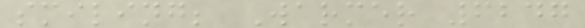smiling; Warmer 6247
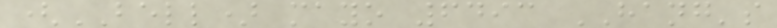(BELL) mayo 6493 HANG's
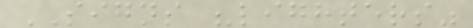SIGNS "lighters"
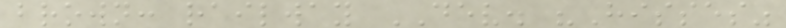brown: railway DEV. "Hisses"
